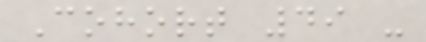Cohort 49 -
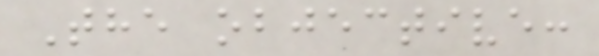The objective:
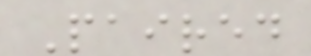Paired
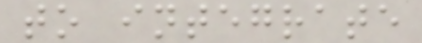to integrate
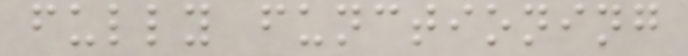fully functioning
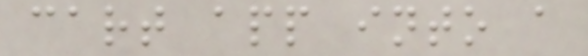cart app into a
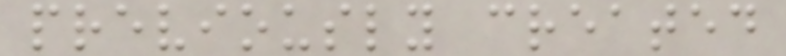previously created
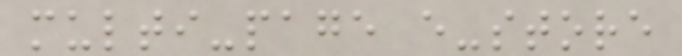multi-page e-store
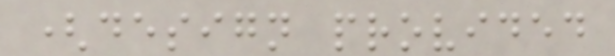(design provided
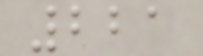221
